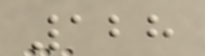128
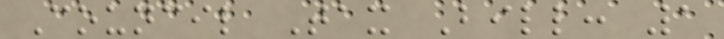Council Tax Bill: 1
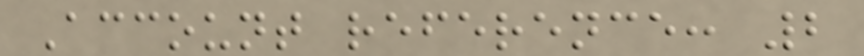Account reference: 2
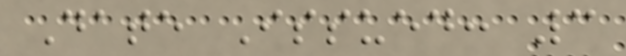Date Issued: 3
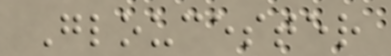Gloucester
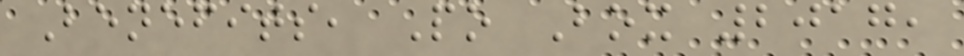Benefits, Po Box 2017,
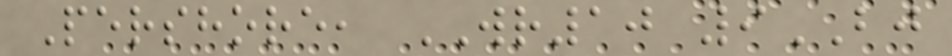Pershore, WR10 9BJ
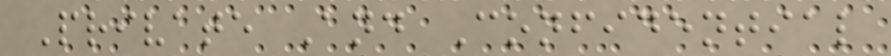Private And Confidential
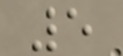5
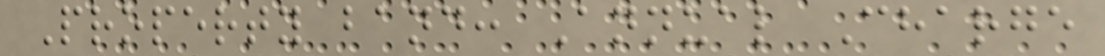Property band: Annual Charge
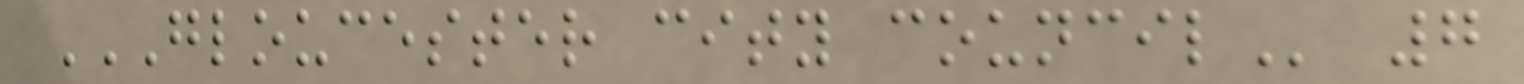GLOUCESTER CITY COUNCIL 7
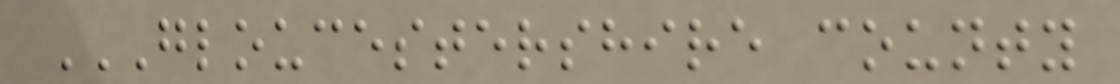GLOUCESTERSHIRE COUNTY
